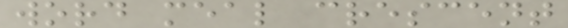word meal crescent
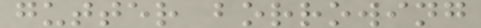gutter borrowing
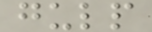gulp
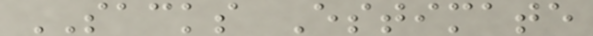SACKS Estimate
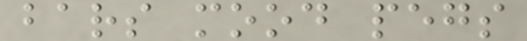bars mood pegs
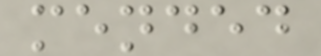mended
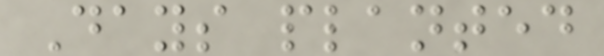Days planted
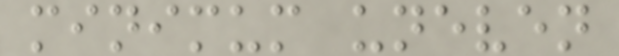minimum uneven
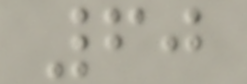60
